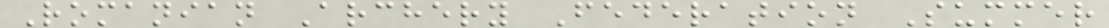Romanian Archery Federation Summer
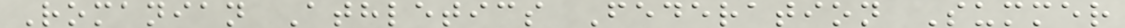Romanian Athletics Federation Summer
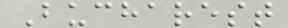Bucharest
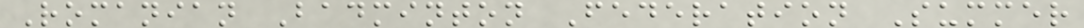Romanian Badminton Federation Summer
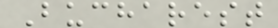Bucharest
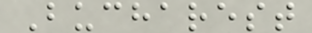Bucharest
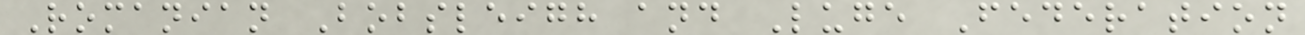Romanian Bobsleigh and Luge Federation
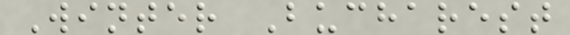Winter Bucharest
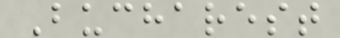Bucharest
